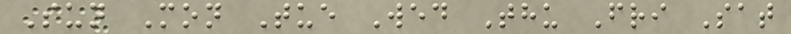Sun Mon Tue Wed Thu Fri Sat
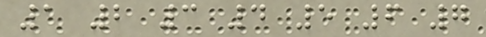1 2 3 4 5 6 7
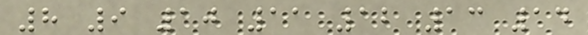8 9 10 11 12 13 14
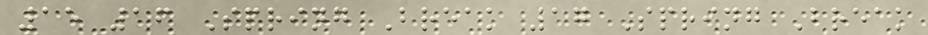15 16 Spring Break 17 Spring Break
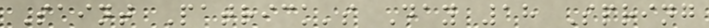Saint Patrick's Day 18 Spring
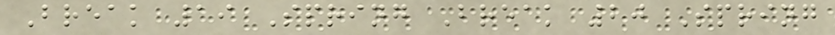Break 19 Spring Break 20 Spring
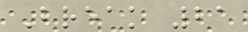Break 21
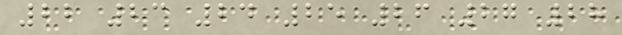22 23 24 25 26 27 28
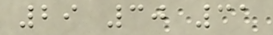29 30 31
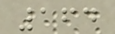164
